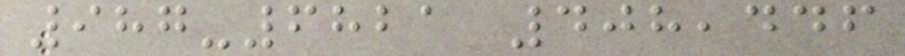987-6821 408,446
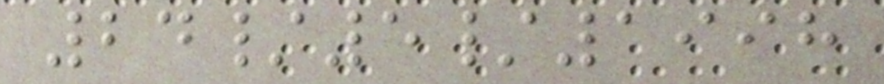24/5/1998
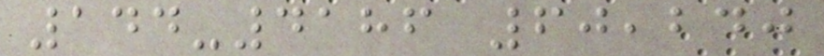144-4186 60,240
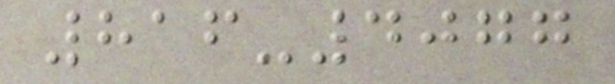816-4077
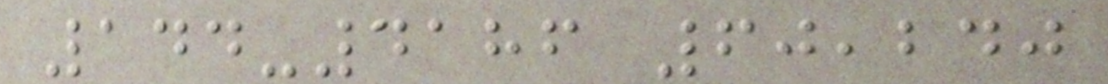144-4186 60,240
